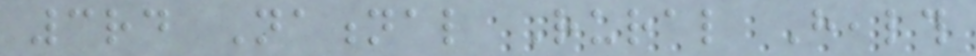3rd National Rural Health
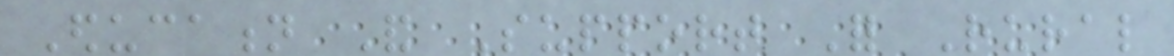Education And Support For Rural
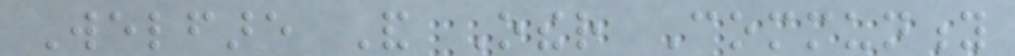Welfare And Other Community
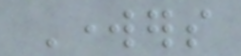Workers
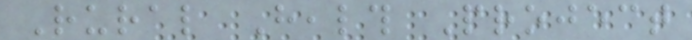Rural Health Project
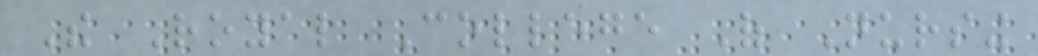The Royal College Of Nursing
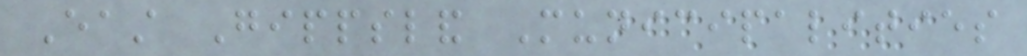East Gippsland Municipalities
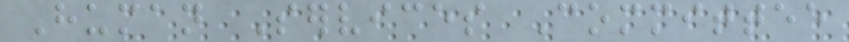Human Services Committee
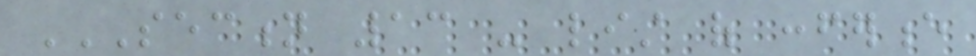SECTION 13 - LIST OF CONFERENCE
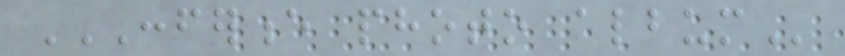CONFERENCE PHOTO ALBUM
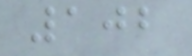102
